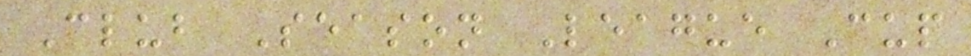Club Season League Cup
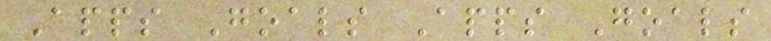Apps Goals Apps Goals
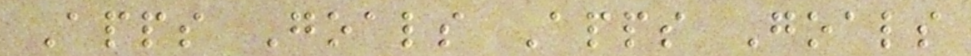Apps Goals Apps Goals
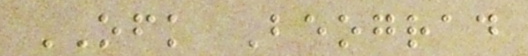OFK Beograd
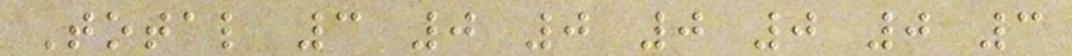Total 3 0 0 0 0 0 3
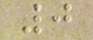0
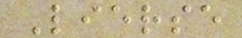Lierse
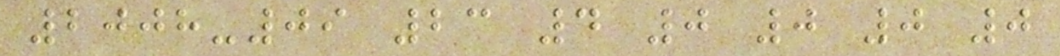2008-09 23 4 0 0 0 0
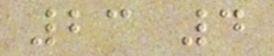23 4
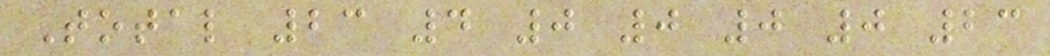Total 23 4 0 0 0 0 23
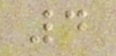4
